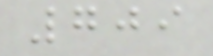709
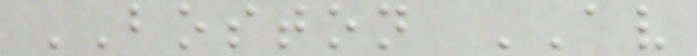BOSTON AV
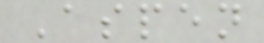Aspen
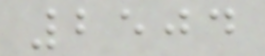2504
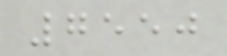7550
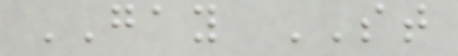GAY ST
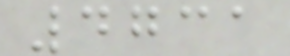4731
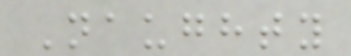Naughty
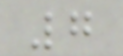7
